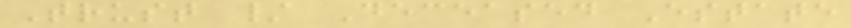Trust / Deceased Estate
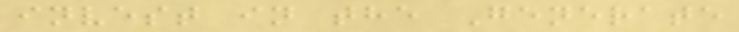invest in the Generate
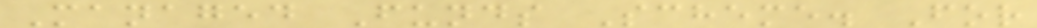Managed Funds Scheme. For
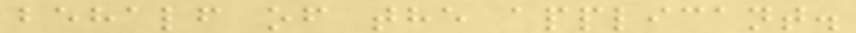behalf of the applicant.
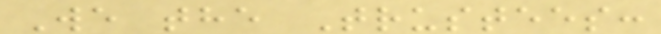We the Trustees:
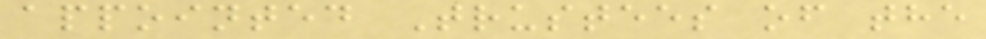appointed Trustees of the
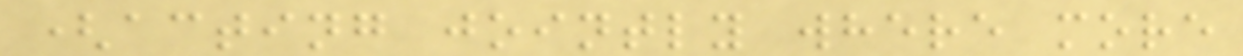(acting jointly where more
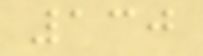130
